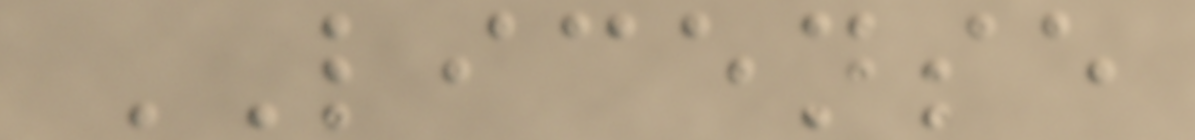LICENSE
